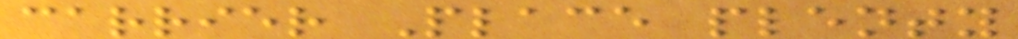carrier Place plenty
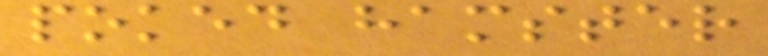poked hamster
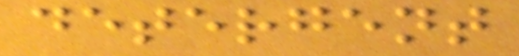detergent
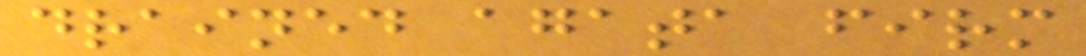drained agata firm
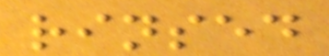rinsed
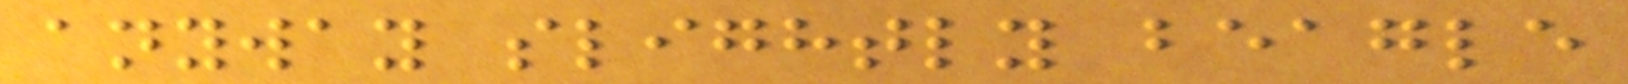anyway slightly beagle
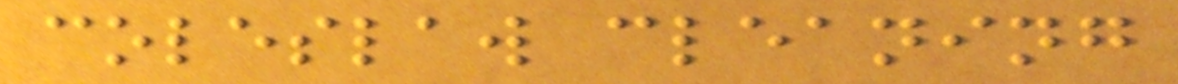coleslaw cleaning
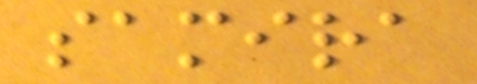samira
